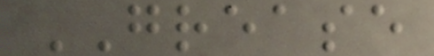GREASE
